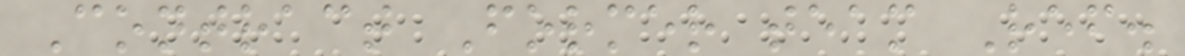Contract Former team Ref.
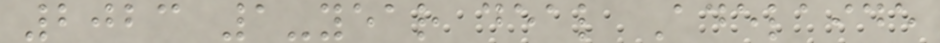2023 1-year deal Adelaide
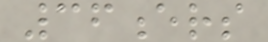36ers
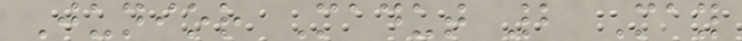Junior Madut 2 May
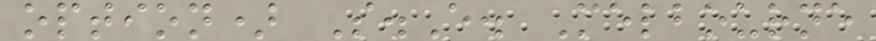option) S.E. Melbourne
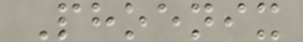Phoenix
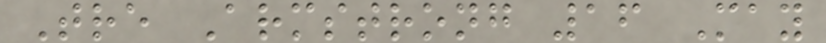Tre Armstrong 16 May
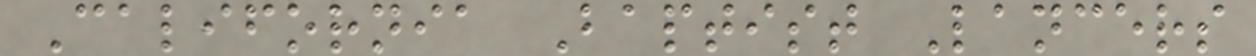California Baptist Lancers
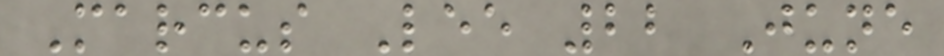Marcus Lee 22 June
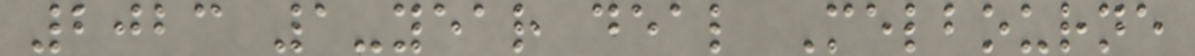2023 1-year deal Melbourne
